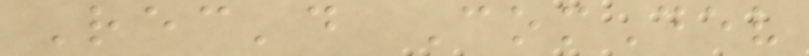Rec'd ComDev
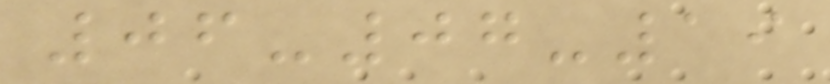06-07-19
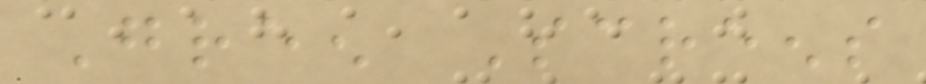Green Screens
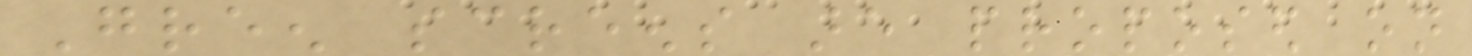Green screens are proposed on
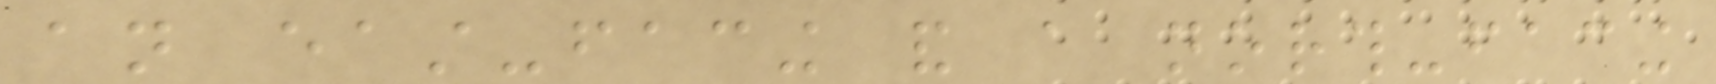an east-facing and a north-facing
